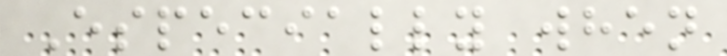Especially when
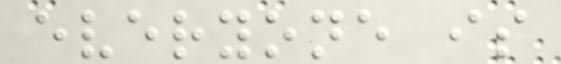everyone is
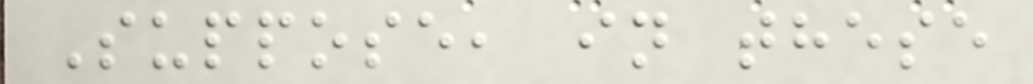Suppose, in these
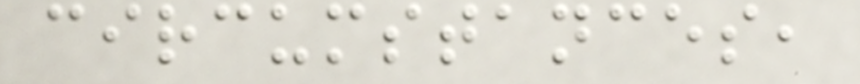circumstances,
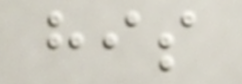his
